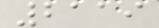2119
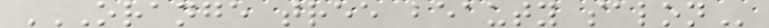ORANGE TREE BEAUTY SALON
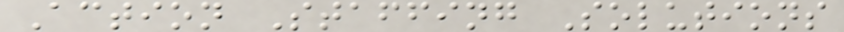Action Staffing Solutions
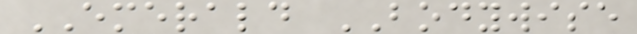EMERALD BODYWISE
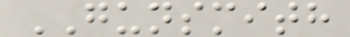GUNSMITH
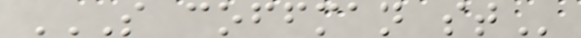S COFFMAN ST
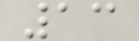13
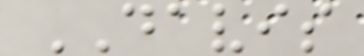DAVIS
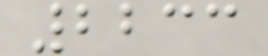2233
